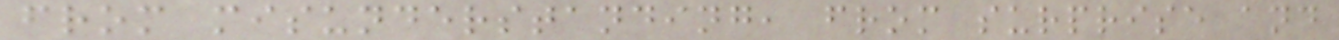from misunderstanding, from surprise and
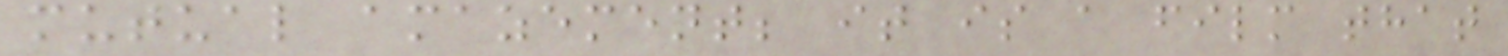mutual amazement; it is a film that
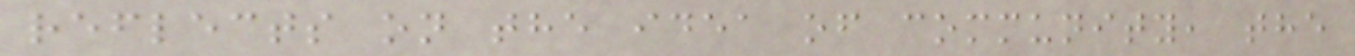reflects on the idea of community, the
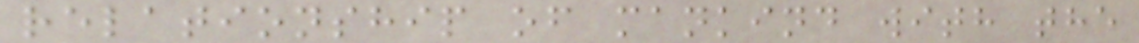relationship of mankind with the
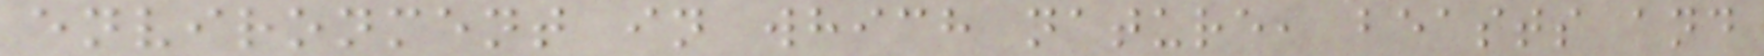environment in which nature, beasts and
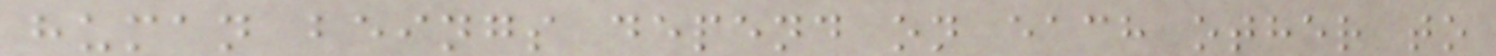human beings depend on each other to
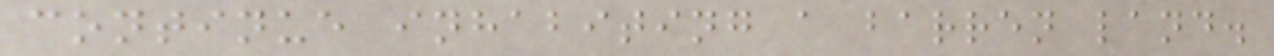continue inhabiting a barren land.
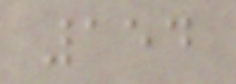154
